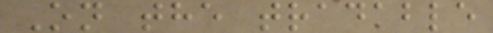On the tradable
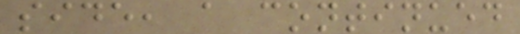side, a continued
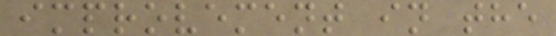improvement in the
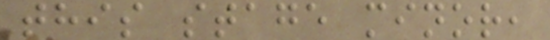this stage minor,
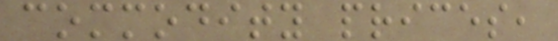commodity prices,
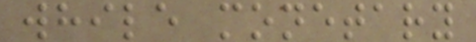while monetary
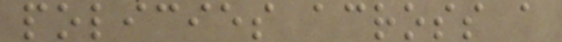policies across a
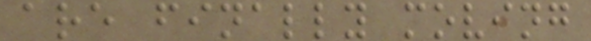are finally moving
